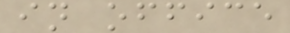in office
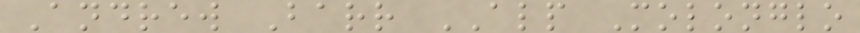Andrew Barr ALP Molonglo
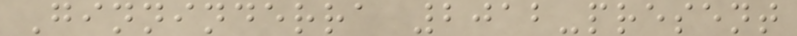Ginninderra 2012-present
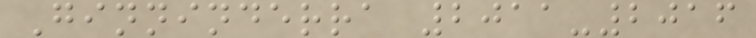Ginninderra 2011-2016
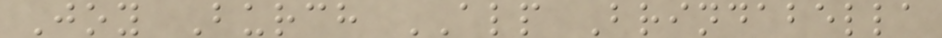Joy Burch ALP Brindabella
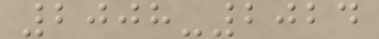2008-2024
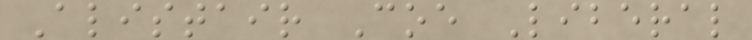Alistair Coe Liberal
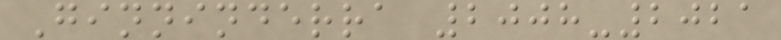Ginninderra 2008-2021
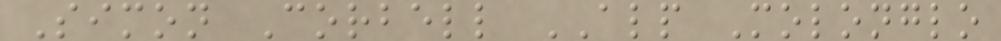Simon Corbell ALP Molonglo
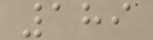189
